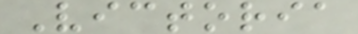Victoria
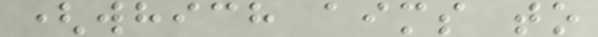(which aims to
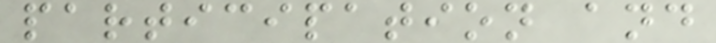participation and
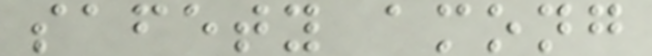safety among
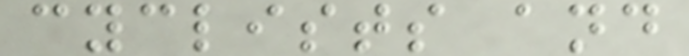cyclists and
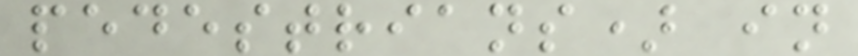pedestrians) in
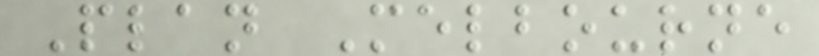Plan Melbourne
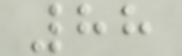88
